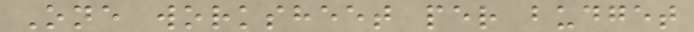One worksheet per budget
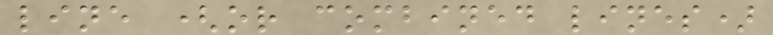line (or combined lines)
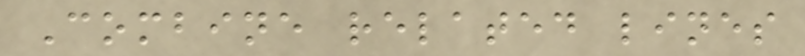Combine related lines
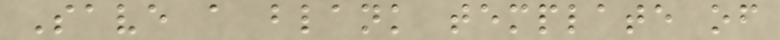Save a blank template of
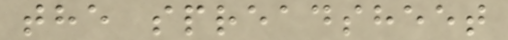the spreadsheet
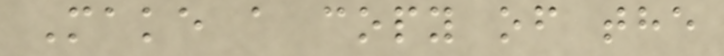Make a copy of the
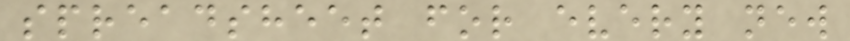spreadsheet for every new
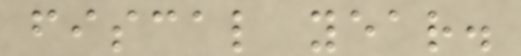fiscal year.
